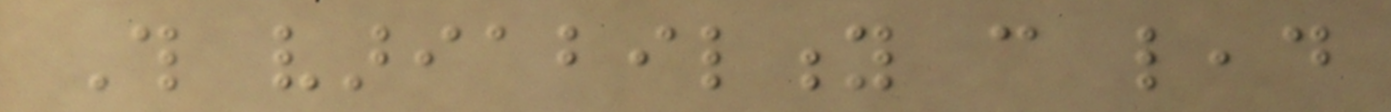This variability can lead
